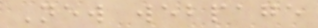New webpage
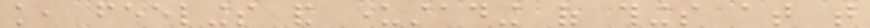knowledge, feelings and understading of things at that
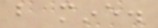but mine.
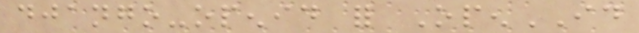django-openid for OpenID
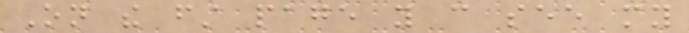On the first page you can see my
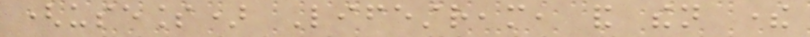(useless) Lifestream, and then there
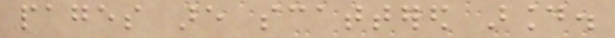pages are scattered around.
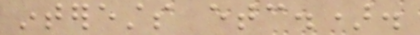interests etc.).
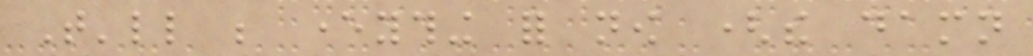That'll be everything for now (the damn
